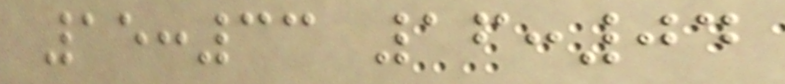15:33 16:04
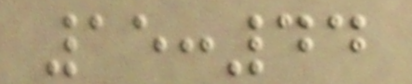15:44
